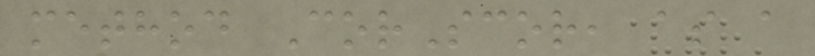method CorScor, as a
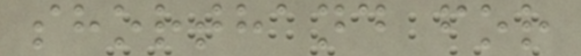shorthand for
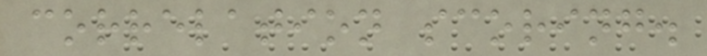correlation scoring.
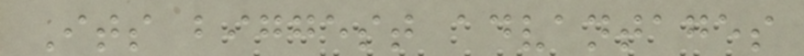Its biggest advantages
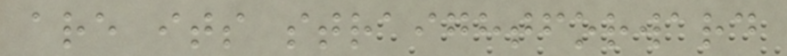are its straightforward
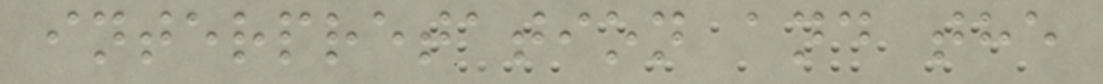interpretation and the
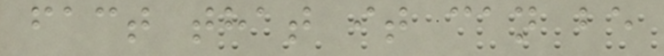fact that it can be
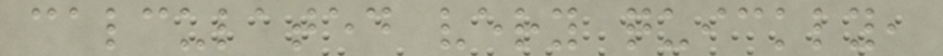calculated very quickly,
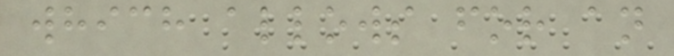which allows for an
